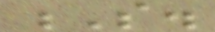S.
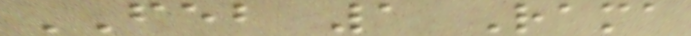FEB 1 Rama
